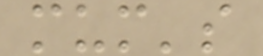mum's
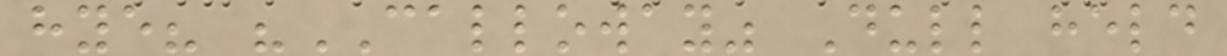hye? "CALLOWAY" Dull held
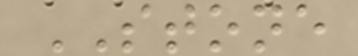STONE
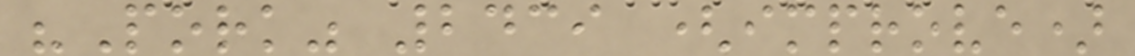"Pork" 2439 (improve)
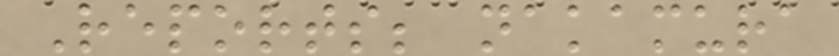Reports; nakamura
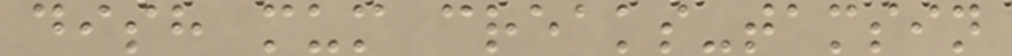dish mum creaks-tamsin
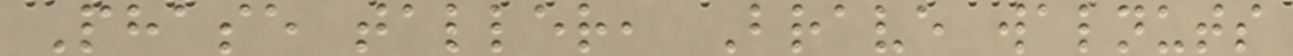Phase taller, Brave walnuts
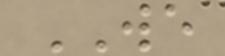WE
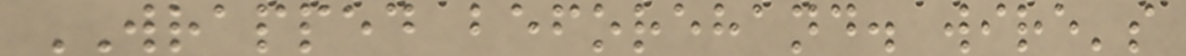WRAPPED beforehand. wire's
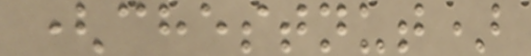(chestnut)
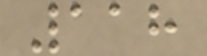118
